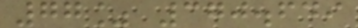77% 370.649
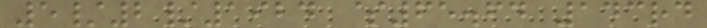5/2/1924 $65.64 143rd
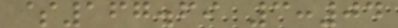$167.69 3:04
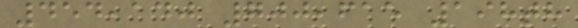454,140 700,615 198th
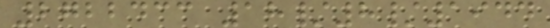2722433 18/8/1944
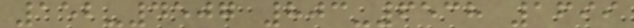152-4507 803-6538 1699
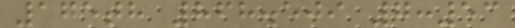175th 868.509 7:53
